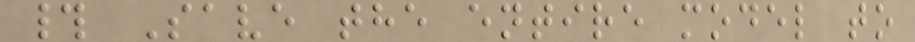# Save the entire model to
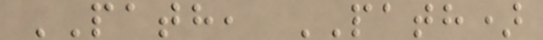PATH, PATH)
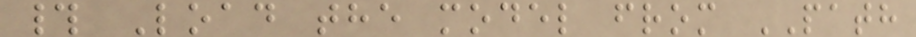# Load the model from PATH
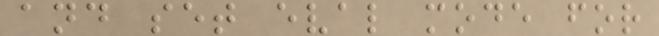and set eval mode for
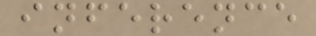inference
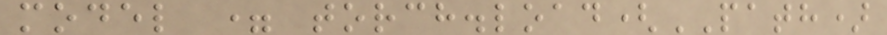model = torch.load(PATH)
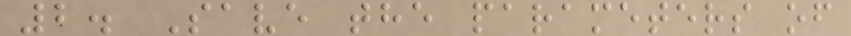2. Save the parameters of
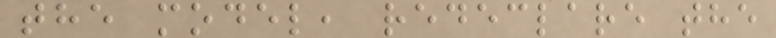the model, redeclare the
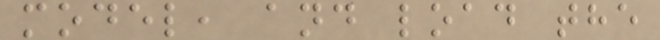model, and load the
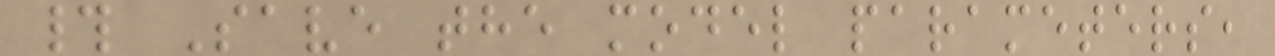# Save the model parameters,
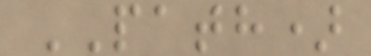PATH)
